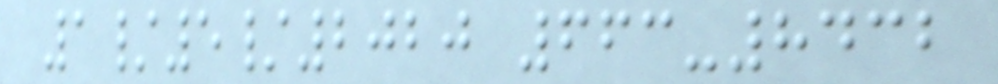1/5/2020 663-8432
